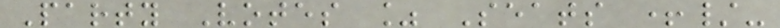Party Votes % Seats +/-
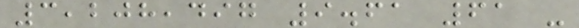3,208,497 9.61 61 -
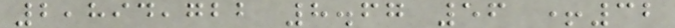2,894,722 8.67 56 +32
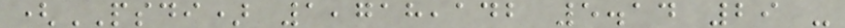(PSDI) 1,718,142 5.14 29 -
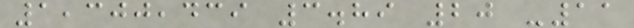1,300,439 3.89 20 -11
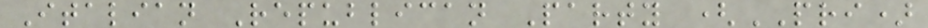Italian Republican Party (PRI)
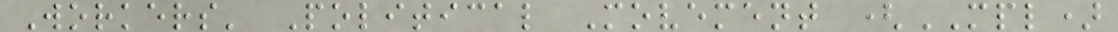Workers' Political Movement (MPL)
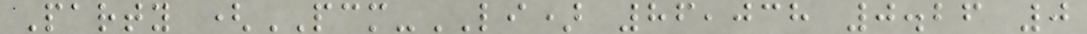Party (PCM-LI) 86,038 0.26 0
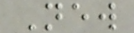New
